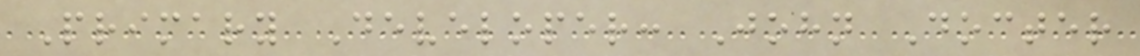Primary Developer: John Docter
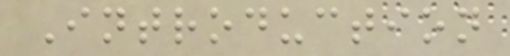Introduction
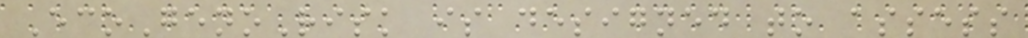EcoGenoRisk is designed to assess
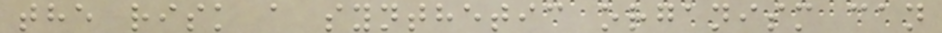the risk a synthetic organism can
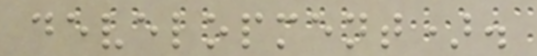development).
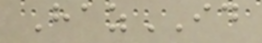HazID
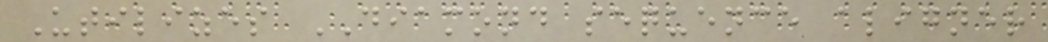Utilizes DIAMOND sequence aligner
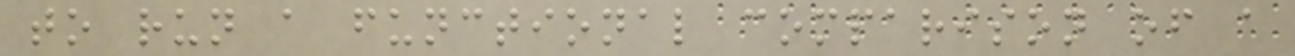to run a functional comparison of a
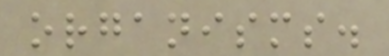organisms.
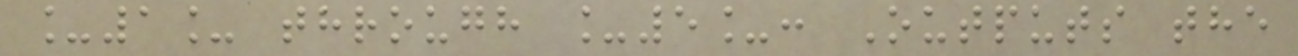_1_ through _5_: Outputs the
